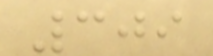309
